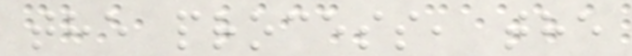the process, the
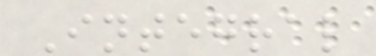Integral
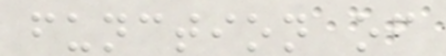function of
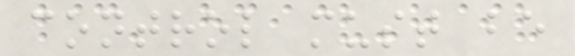control must be
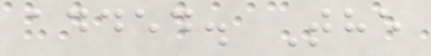added. The
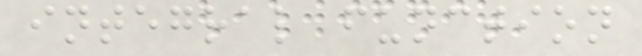integral function
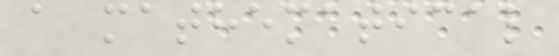a mathematical
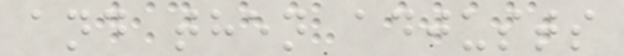and then adjusts
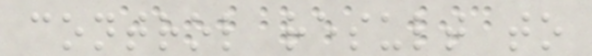control result to
